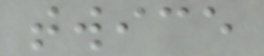twice
